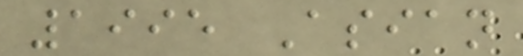1995 Asian
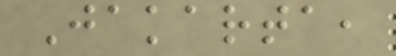Jakarta,
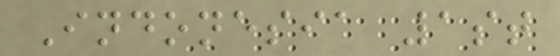Indonesia 1st
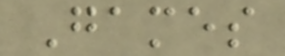Games
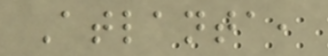Atlanta,
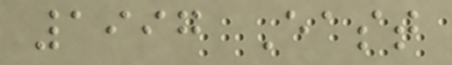1997 East
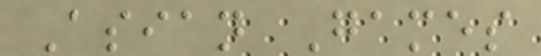Asian Games
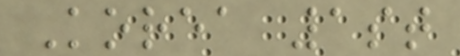Korea 1st
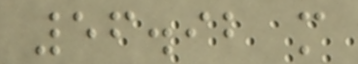56.92 m
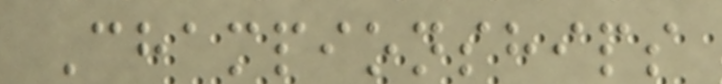Championships
